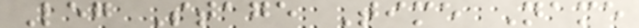Leg Stage Time Name
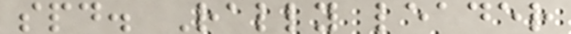spd. Rally leader
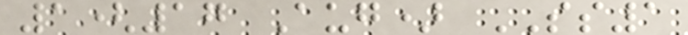1(17 Aug) SS1
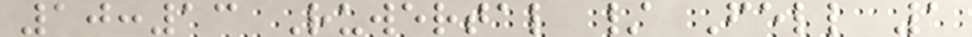10:13 Ruwertal / Fell 1
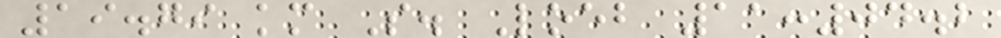19.79 km S. Loeb 11:04.2
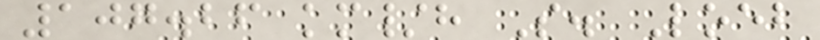107.26 km/h S. Loeb
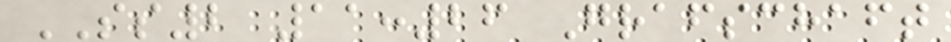SS2 11:26 Grafschaft
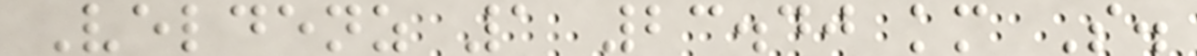Veldenz 1 23.40 km S.
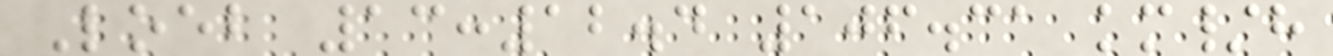Loeb 13:12.4 106.31 km/h
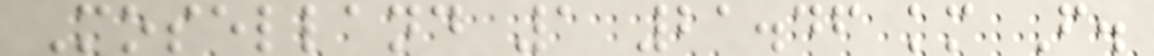Moselland 1 21.46 km F.
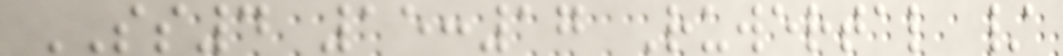SS4 15:17 Ruwertal /
